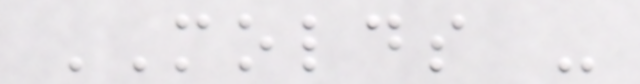MOLDS -
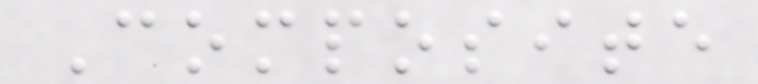Composite
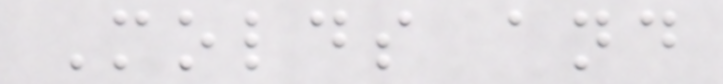Molds and
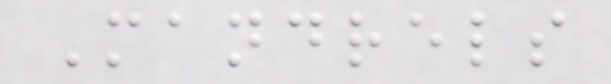Mandrels
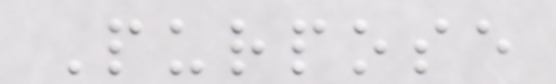Purpose
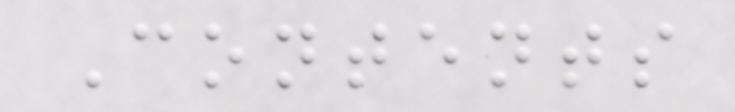Contents
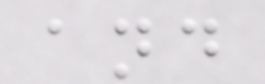and
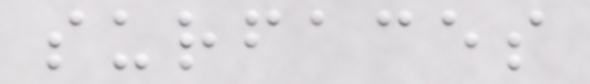surfaces
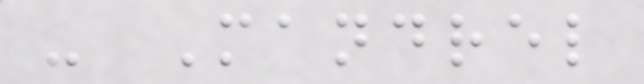- Mandrel
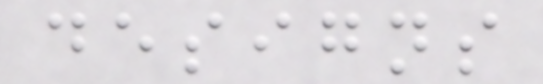designs
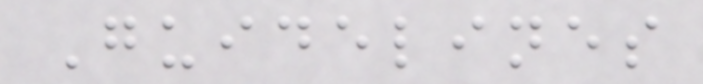Guidelines
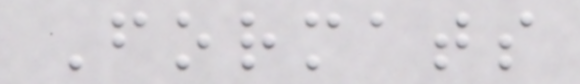Formats
